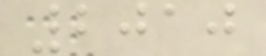2010
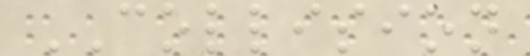COLLISION
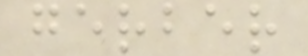gerber
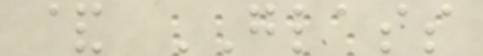& GLASS
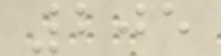205
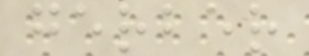gerber
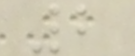2
